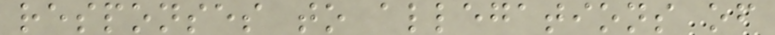responses to allegations of
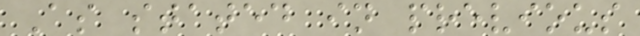As stated in previous
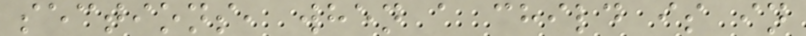sections, when a child is in
